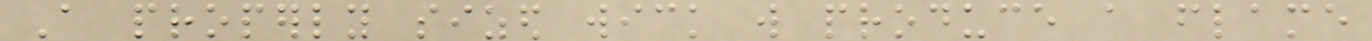A properly sized wick will produce a flame
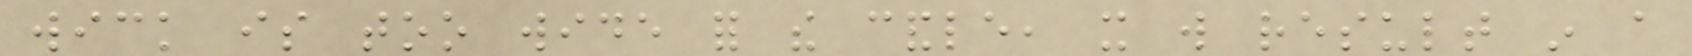wick is too wide for the candle, it will result in a
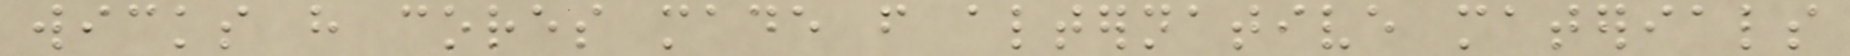wicks have cores made from alternative materials
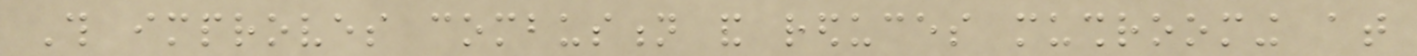This improves combustion and reduces mushrooming at
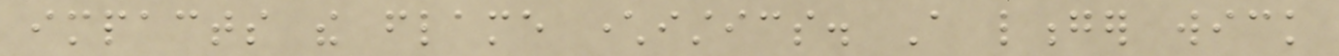impacts the flame characteristics. A longer wick
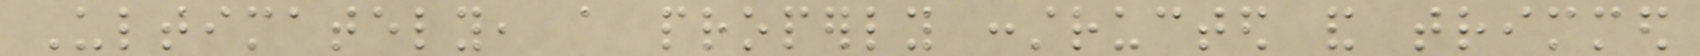Ultimately, a properly constructed and trimmed
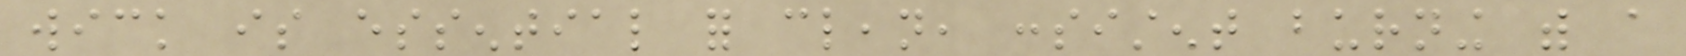wick is essential for clean, consistent burning with a
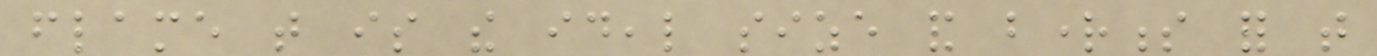flame that is the ideal size and brightness for that
